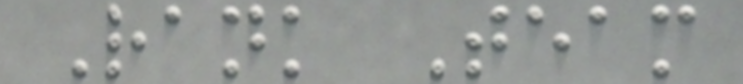Rank Team
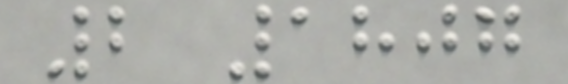2 1807
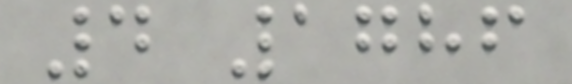4 1786
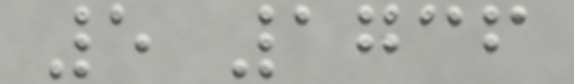5 1736
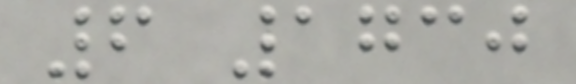6 1730
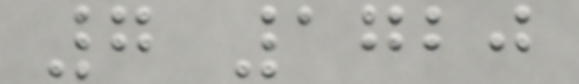7 1720
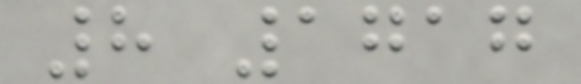8 1717
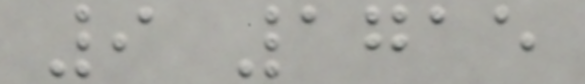9 1715
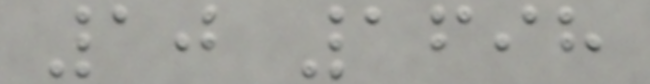10 1698
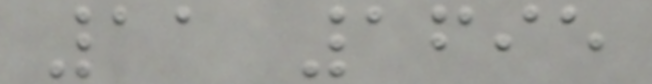11 1695
